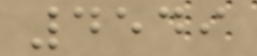4549
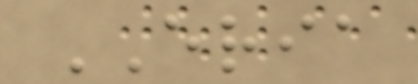ERIA
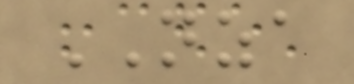NZA
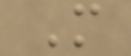M
